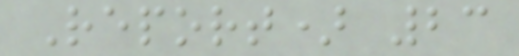Report) 23
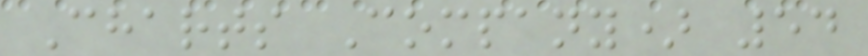Charts Company) 54
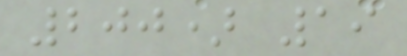200) 19
